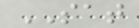SAT
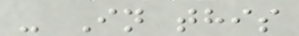- In this
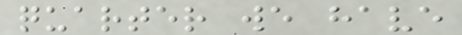quarter we have
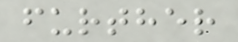further
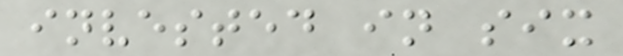invested in six
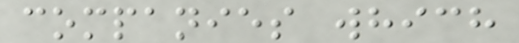companies which
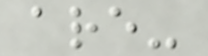are-
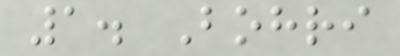1. Bohri
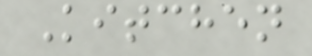Kitchen
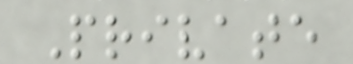Private
